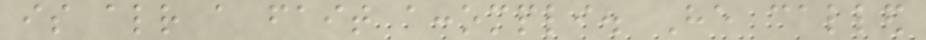is already a fait accompli. He called
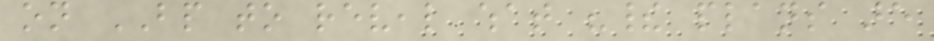on BP to reveal what "their plans are
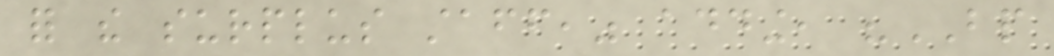for the surplus staff," adding, "BP
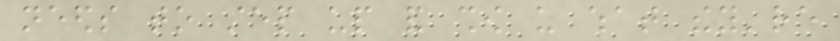needs to step up and show us what they're
